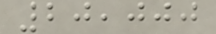20,000
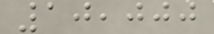10,000
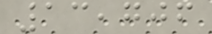13,706
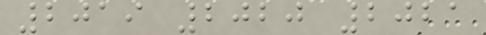2019 2020 2021
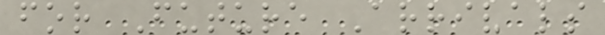for Future Arrivals
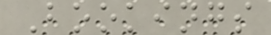Bookings
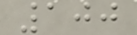100
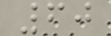60
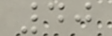40
